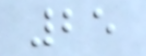25
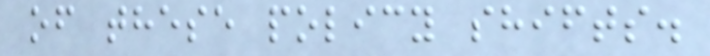of these policy shifts.
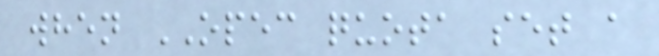when OPEC quota set a
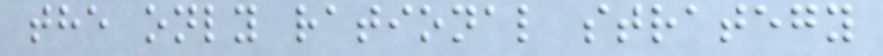the only rational strategy
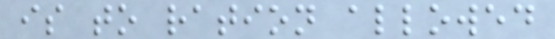is to ration allowed
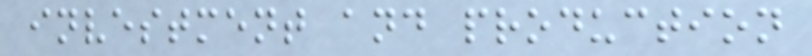investment and production
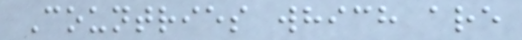Countries which are
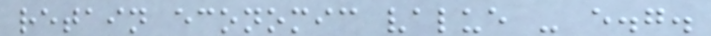retain economic value - e.g.
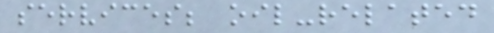services; oil-related
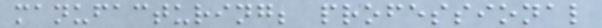manufacturing; professional
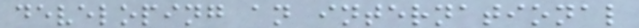developing an international
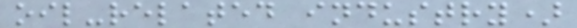oil-related industry)
